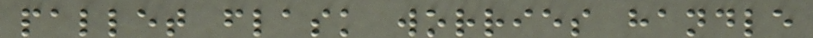pallet flask worries handle
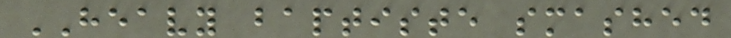HEAVY baptiste smashed
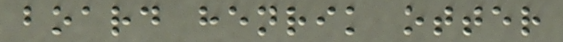board henrik otter
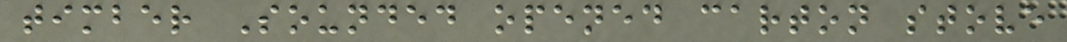timber Sounded opened carton stove
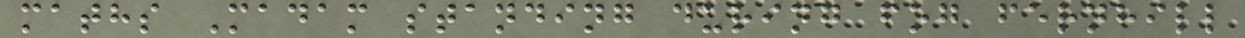maths Madam standing during fog fernhill
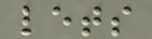lets
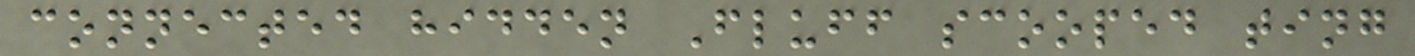connected hidden Fluff scooped ting
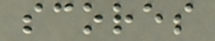scores
